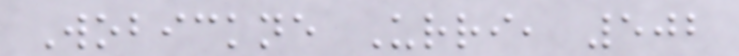Wobickne Urri, 502
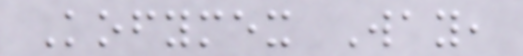Kofymex Way,
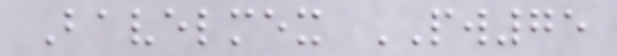Bavelmex PW75
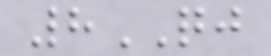8QJ
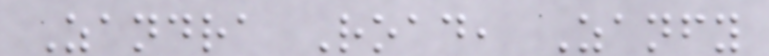Zandra Road, Zanfy
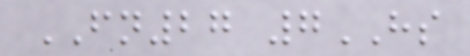FN27 7HS
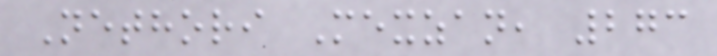Nethori Mexzan, 273
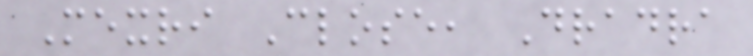Mexri Close, Dradra
